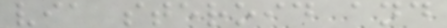via steroid and
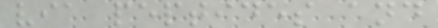via peptides and
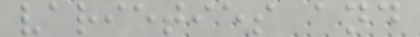varieties and
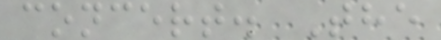concert. The
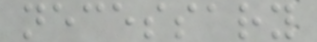necessary
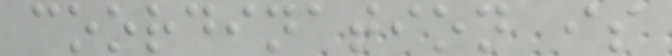coordination is
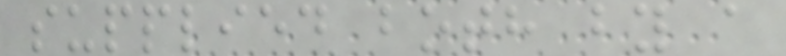supplied both by a
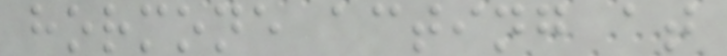hormone acting at
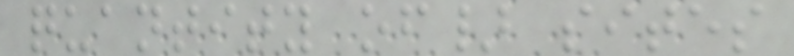quantity of} sites
